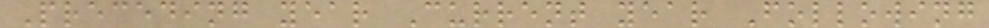Preceding year Current year Following
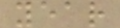year
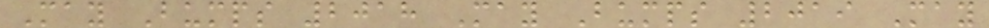May Bumps 2018 May Bumps 2019 May
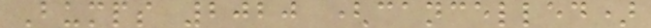Bumps 2020 (cancelled)
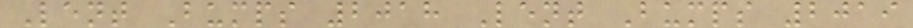Lent Bumps 2018 Lent Bumps 2019
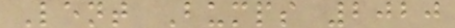Lent Bumps 2020
